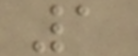1
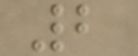2
